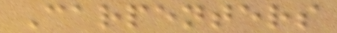Carpenters
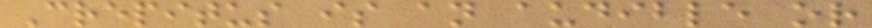Crepitus is an audible or
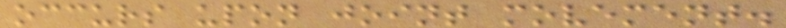occurs upon joint movement.
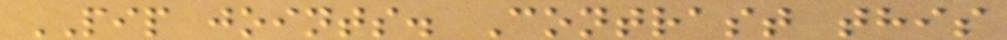PIP joints. Contrast this
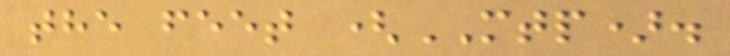the feet (MTP).
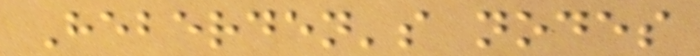Heberden's nodes
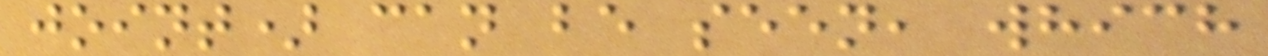joint) can be seen, which
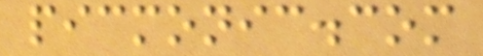picmonic.com
